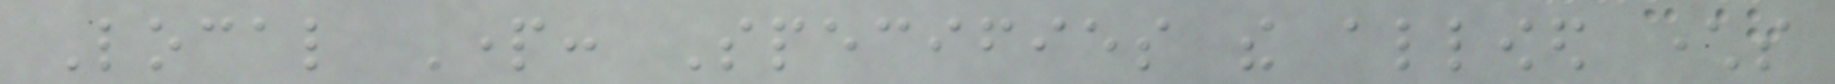Local Part: Specifies the allowed characters
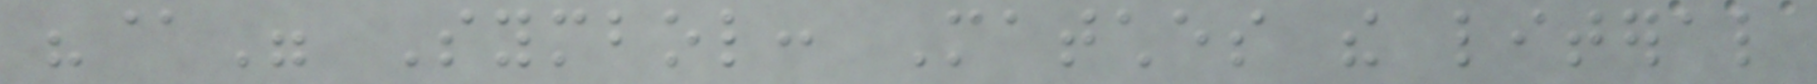"@" Symbol: Matches the literal
